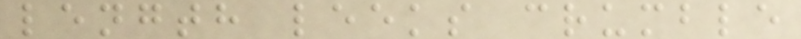length leeks crumble
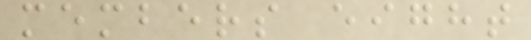members eight
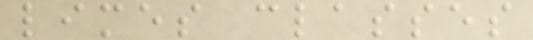limes classes
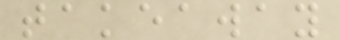takeaway
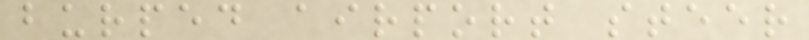burped airport steer
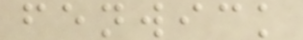fenwick
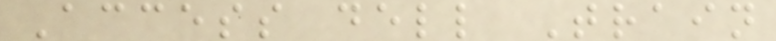Access dell Train
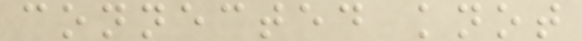connected knot
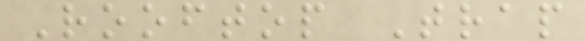Rooftop Trap
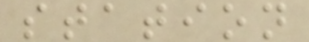station
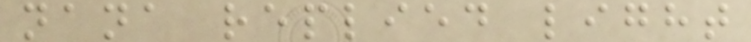nana replied light
